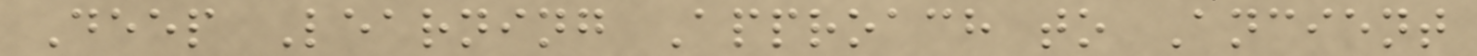Deep Learning Approach to Ancient
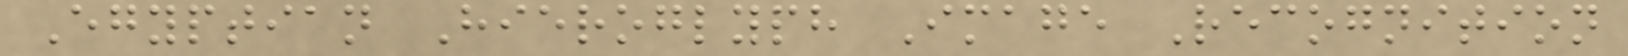Egyptian Hieroglyph Image Recognition
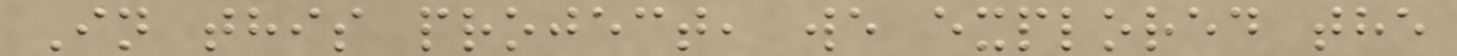In this project, we explored the
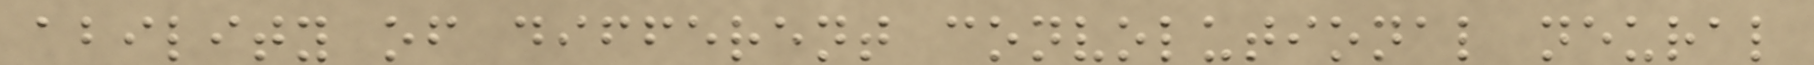ability of different convolutional neural
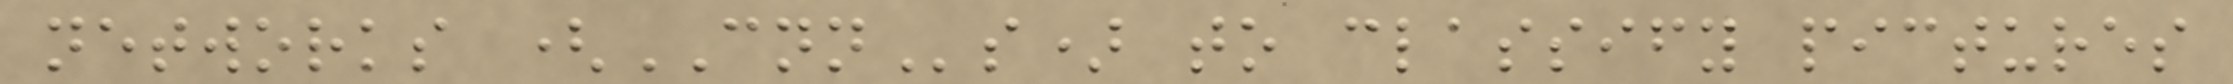networks (CNNs) to classify pictures
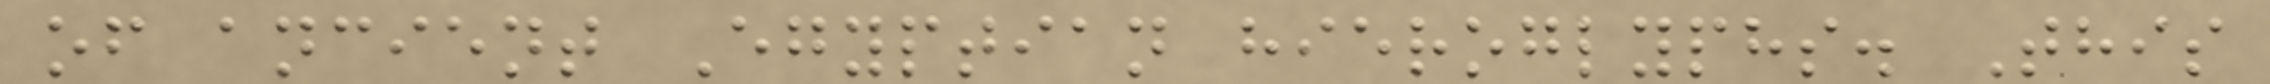of ancient Egyptian hieroglyphs. This
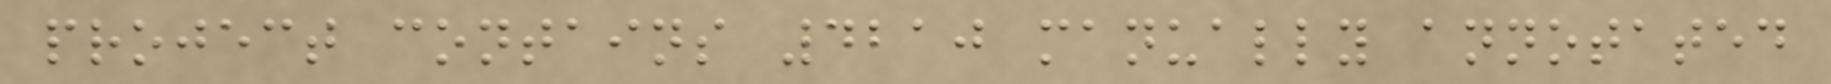project contains 4210 manually annotated
